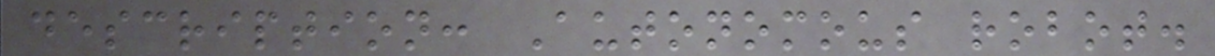description: Autonomous robot.
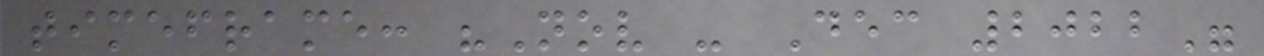timeframe: "Nov - Dec 2022"
